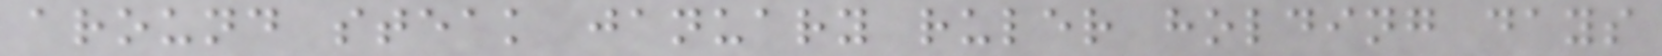around steak january ruler holding days
